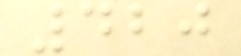420
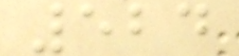524
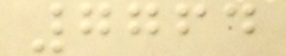7764
